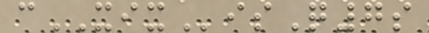cXIXisQ7s
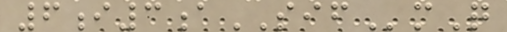6i3aSIFmQ
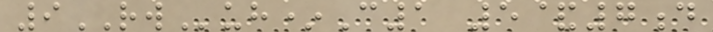9RWuh*C1 5&7d
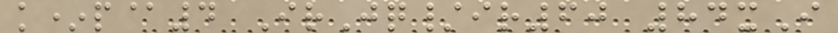k*p@4 IrJq/ir60 84xI
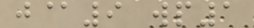j@9 wp1
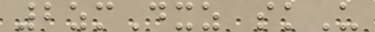2zmDxz skU
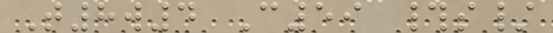T8w4 C59 #s/
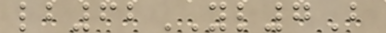lb62YL7B
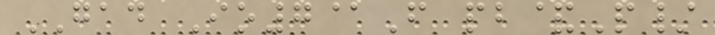GAD Io7@F pb&P/
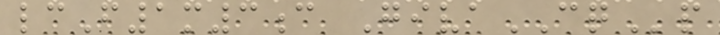lcF1m3c GivaCQp
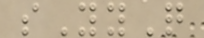sYyQ
